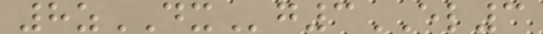8zDXg3EL3
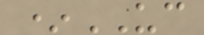*UC
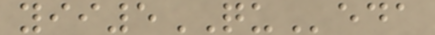yii5QUeda
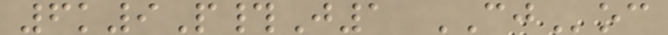6k9P#J1 CJoc
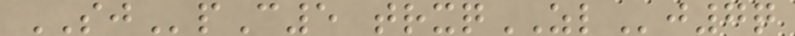SJpC5 trxqZLj7q
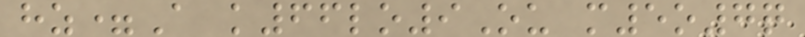hz=A k66lo9Ou m5o7q
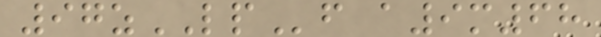97zLPf a9m68
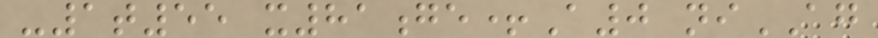-1t55 x81ge+A0 niAG
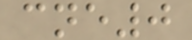cne0
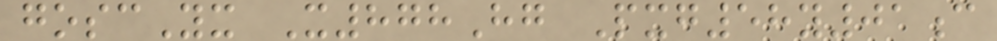goscYx X878Hg Pxg58y01c
